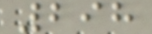298
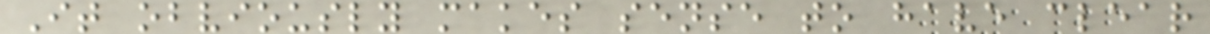It obviously makes sense to have clear
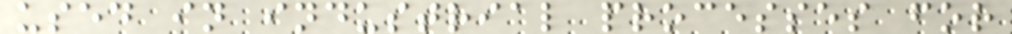used in industrial processes for
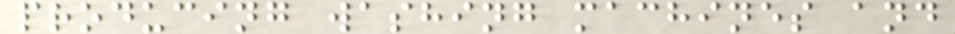producing washing machines and
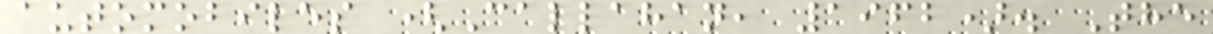automobiles (Callahan, 1962). The
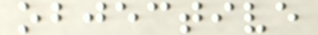objective
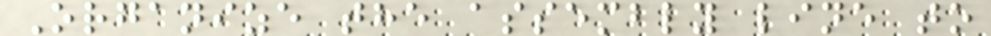Organize the assembly line to
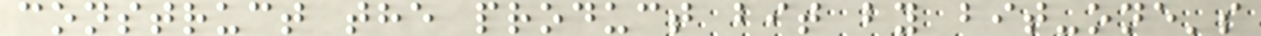construct the product bit by bit-one's
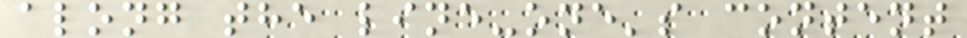along the line-one's content
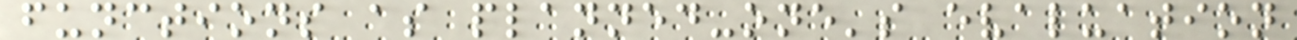functions as planned-one's evaluation
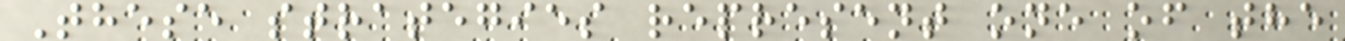These strategies represent one of the
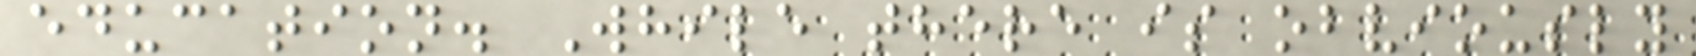education. While there is obviously
